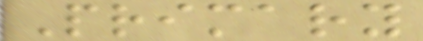Primary
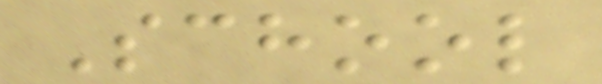School
